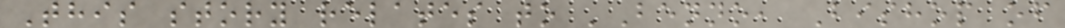This story relates to 'Benno, Bishop of
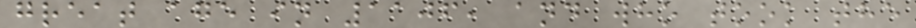great age in 1106, and who took the
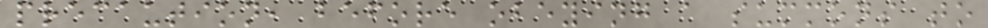precaution, before obeying a summons to
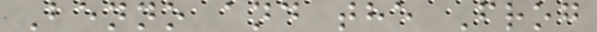Benno and the Frog
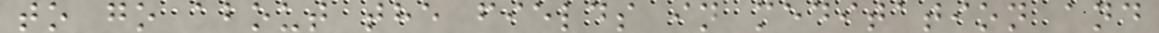to go about the fields in meditation and
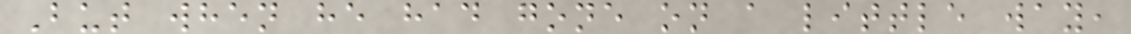But when he had gone on a little way,
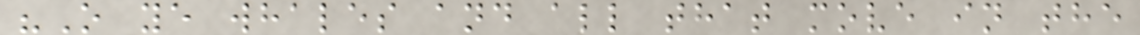"O ye whales and all that move in the
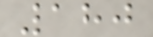180
